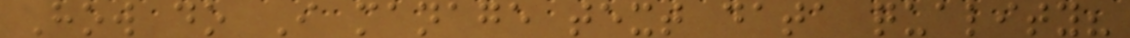How do I manage text data quality?
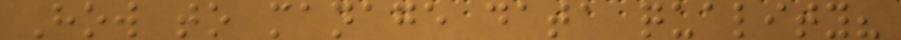How to manage data quality?
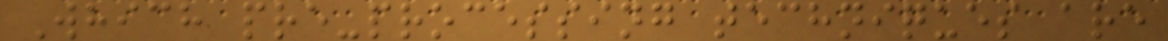Which pre-processing techniques are
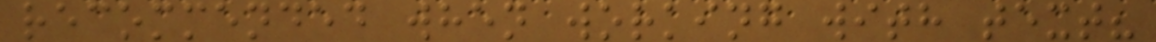recommended when working with text?
